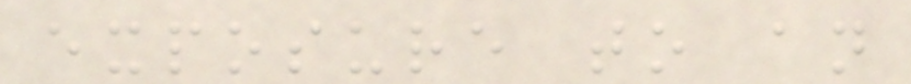exposure to an
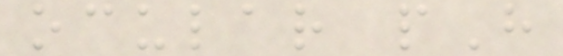ocular pH
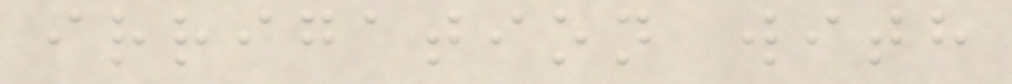irrigation with
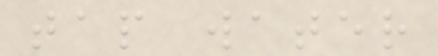tap water
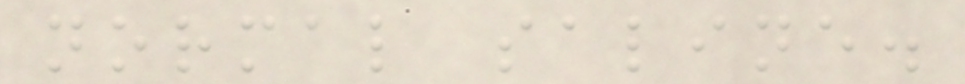normal saline.
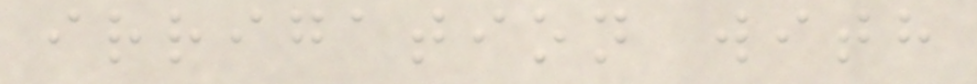irrigation with
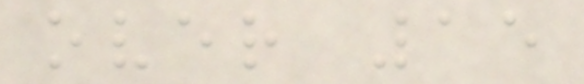over 15
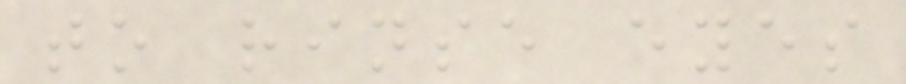to rinse eyes
